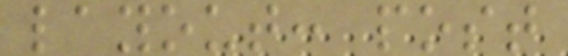layout: post
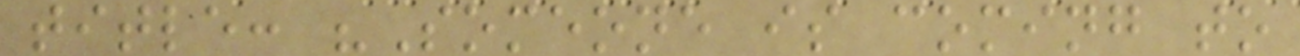title: "Someone is coming to
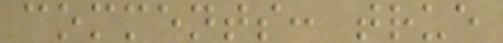comments: true
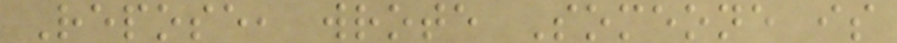Repose, wrote Someone is
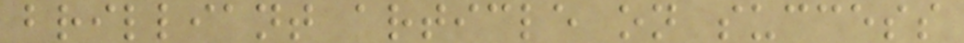brilliant article on success
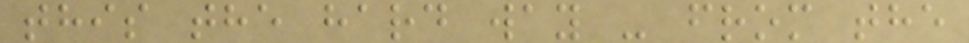this the hard way - from the
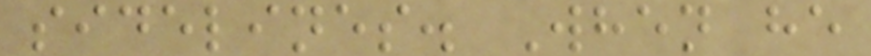sidelines. When he
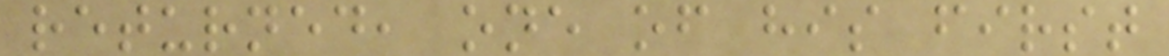returned, one of his first
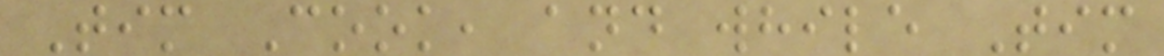Tim Cook, and while Tim
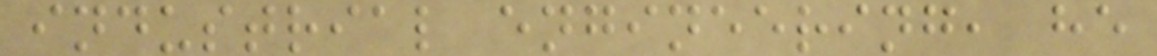industrial engineering, he
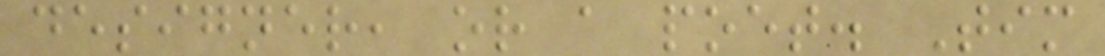designer, or a poet. Tim
